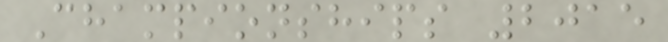Championships 2015
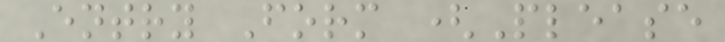Entry Form (Please
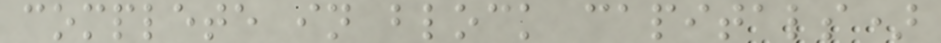complete in block capitals)
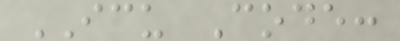ICU Code:
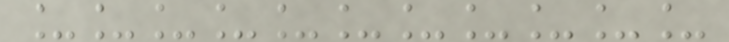___________
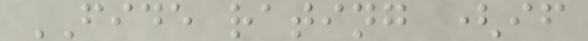FIDE rating (if
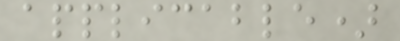applicable)
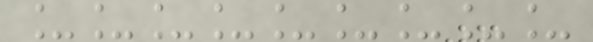_________
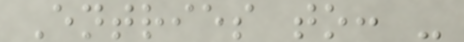Entries to: -
